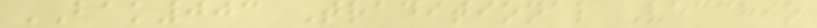BAK003 Traditional Vecchio
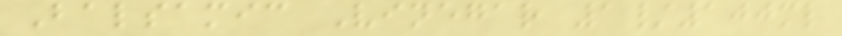Balsamic Vinegar 1/100ml
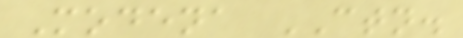Modena CTN.
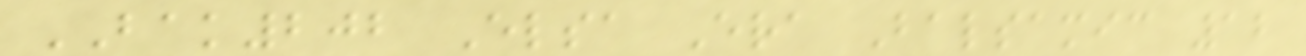BAK202 Elsa Era Balsamic 12
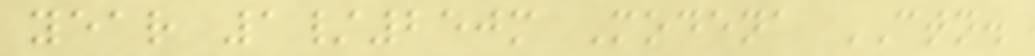year 1/250m Modena CTN.
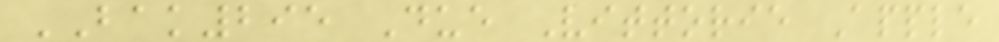BAK295 Due Vittorie Apple
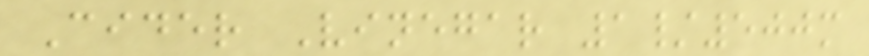Cider Vinegar 1/500m
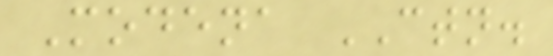Modena CTN.
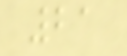21
